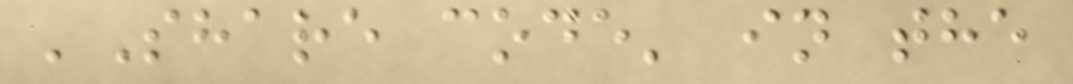'Share code' in the
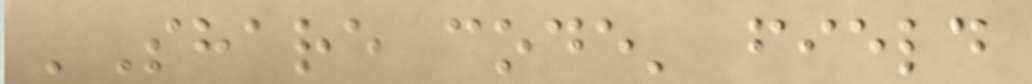'Share code' field
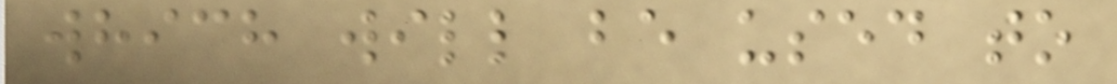which will be used to
